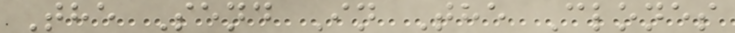The Send In The Clones
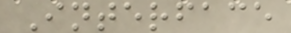Interface
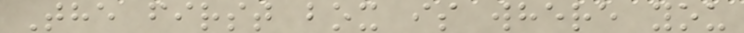The first box is where you
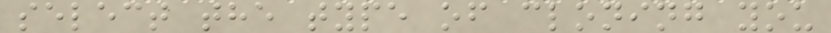select the type of cloning you
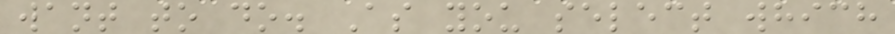want to do. As you select which
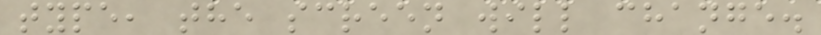type, the screen will change.
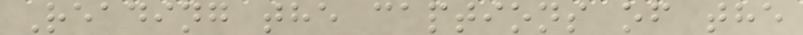Reading the captions of the
